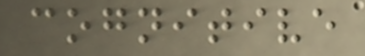cognitive
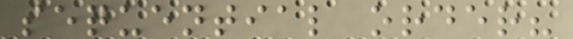sequential order?
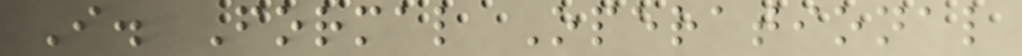I. Formal Operational
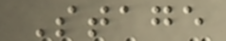Stage
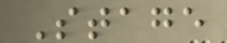Stage
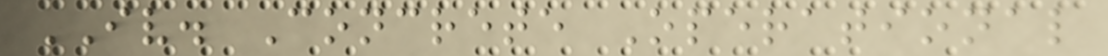IV. Concrete Operational
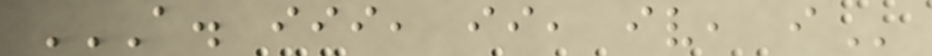A. III, II, IV, I
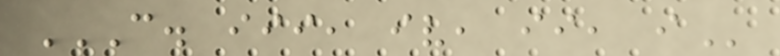C. III, IV, II, I
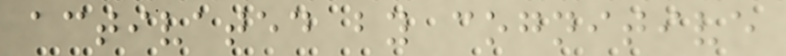activated by cognitive
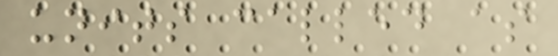units called as
